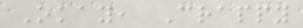Okay, Crappy
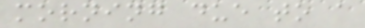morning due to a
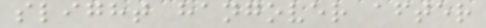slight hangover after
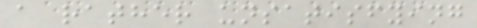a rather unsatisfying
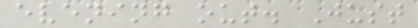evening out. Just
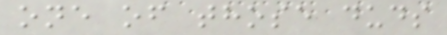one of those duds
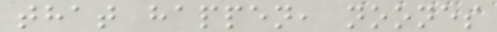that happen, noones
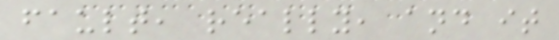fault, really, and it
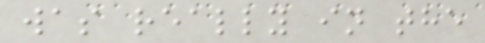was really in the
